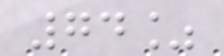74%
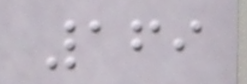169
